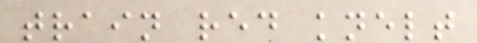train red knelt
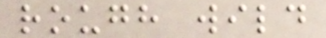rough wild
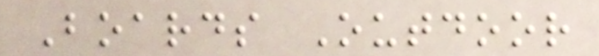Boards Outdoor
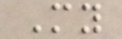My
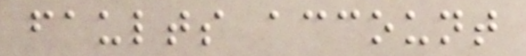faults account
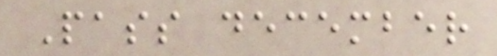Pass december
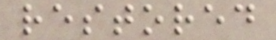restored
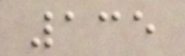135
